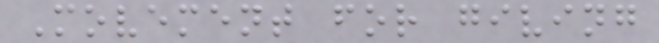Movement for giving
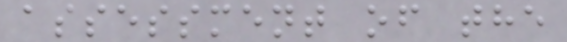assessment of the
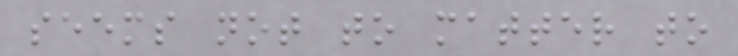seems not to matter to
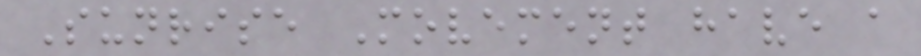Sunrise Movement have a
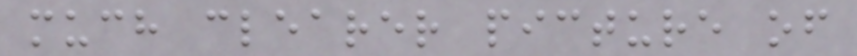much clearer picture of
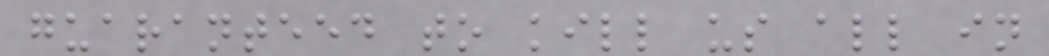guaranteed to kill us all in
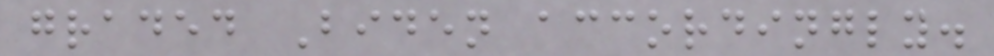graded Biden accordingly.
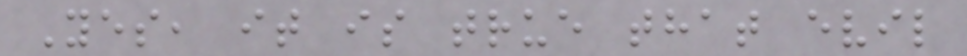Yes, it is true that evil
